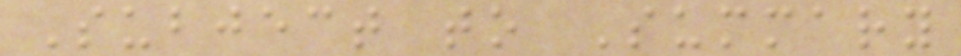Subject to Summary
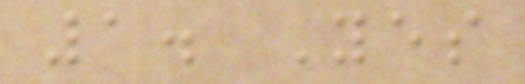1. Yes
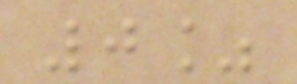0%
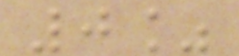0%
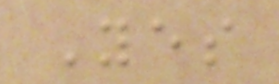Yes
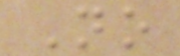No
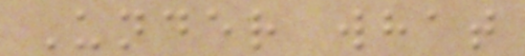Under what
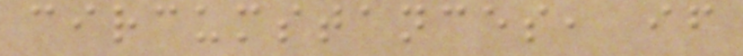circumstances, if
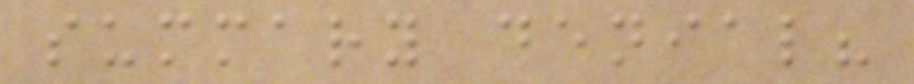summary denial?
